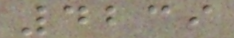4239
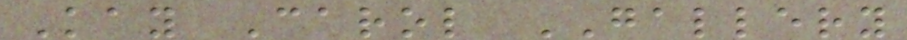Kay Carol GALLERY
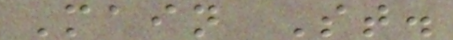Main St.
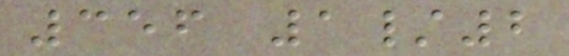356 1/2
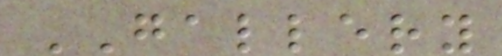GALLERY
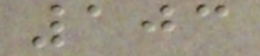103
